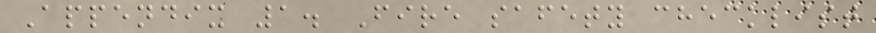Appendix 1. Fire safety checklist
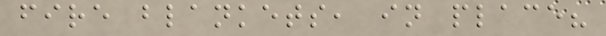fire blankets, in place?
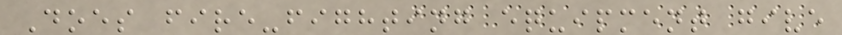Does fire-fighting equipment give
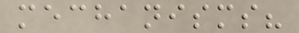mechanisms?
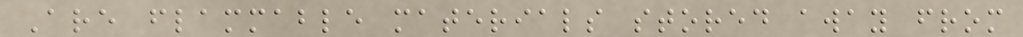Are flammable materials stored away from
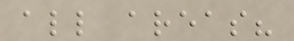all areas?
